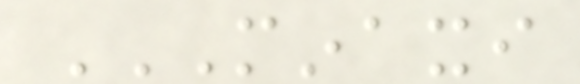MINAXI
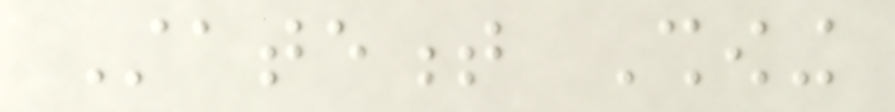Statement Showing
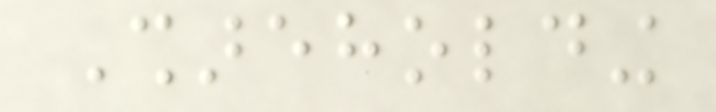Shareholding
